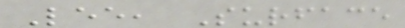Lee, Surface
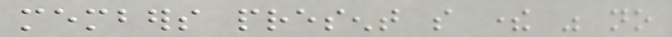members present so there was no
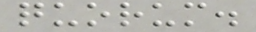quorum.
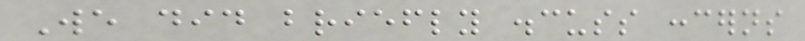We did briefly discuss concerns
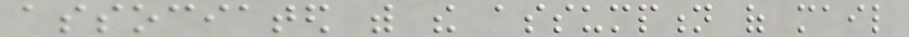associated with the assumption of mail
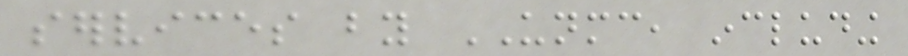services by UNMC, including
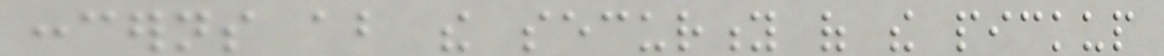concerns about the security of the pickup
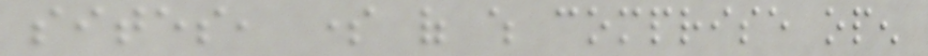sites, some of which comprise open
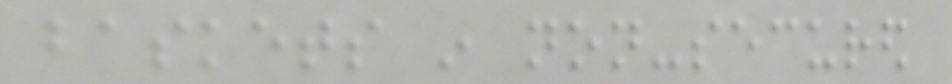baskets in non-secured
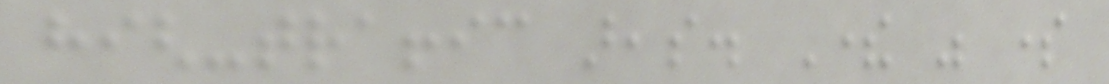high-traffic areas. There was some
